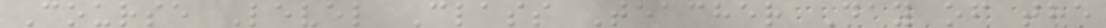Course Level Class Teacher Day of the
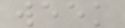week
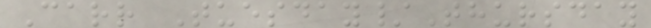Carr Tuesday/Thursday
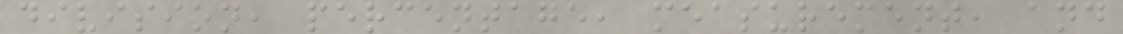division, percentage, measurement, and
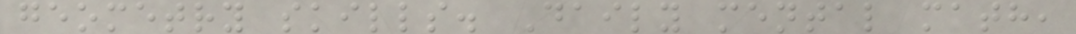geometry skills. Daily mental math,
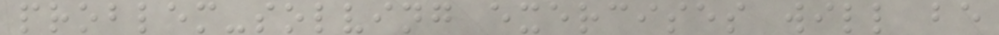problem-solving exercises will be
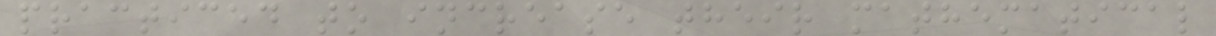practiced to increase their mathematical
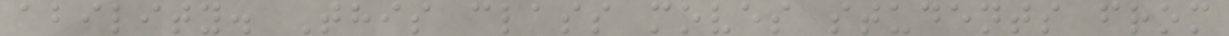ability. This class moves students from
